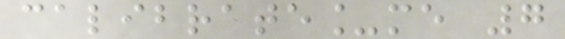calibrate_me 7
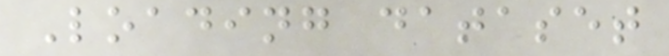Loading dataset
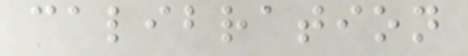calibration
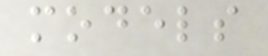models
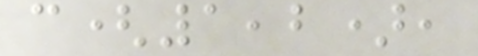c(1,2),
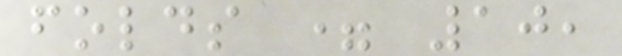folds = 10,
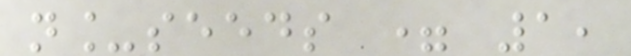n_seeds = 1,
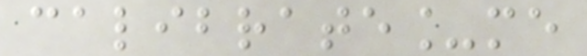calibrate_me
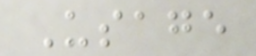Usage
